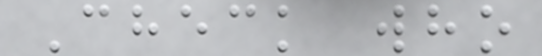Check who
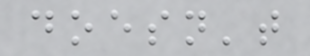doesn't
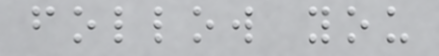follow you
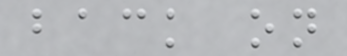back on
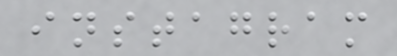instagram
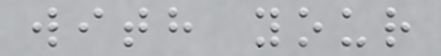with your
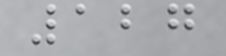127
